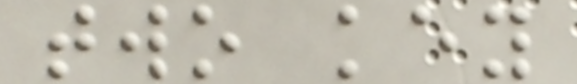two key
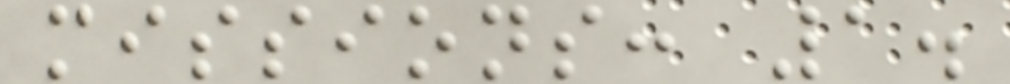missions: 1.
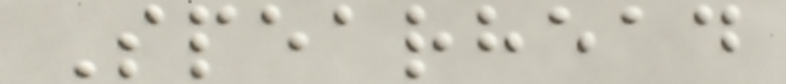Spearhead
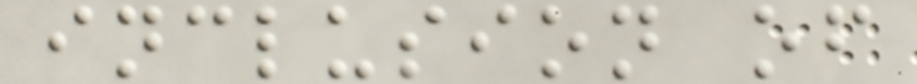inclusion of
